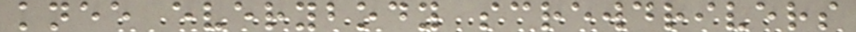knee everybody screwdrivers
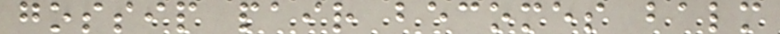gossip pair becomes balm
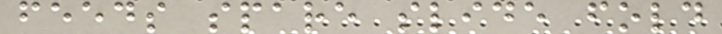feeds spare slide fold
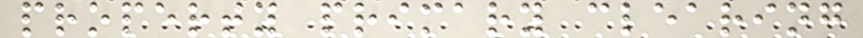property primary clearing
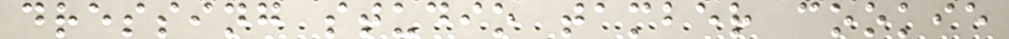dressing studio tamber cookie
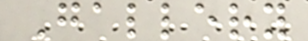Gallery
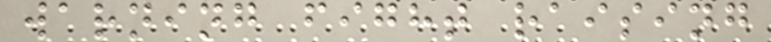warning fight raising
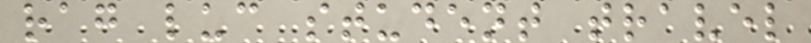rag luc student travel
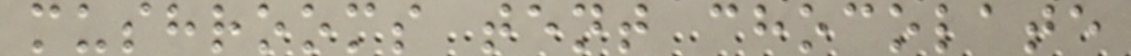mushrooms tent chocolate
